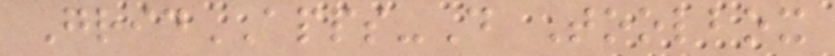GridAPPS-D Toolbox
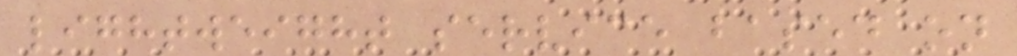lightweight service based on
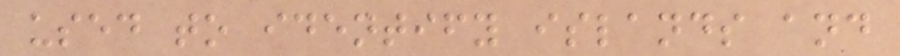used to identify islands and
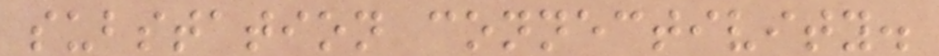substation connectivity.
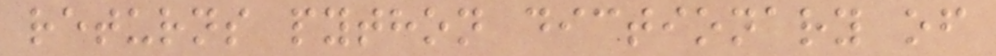returns python dictionary of
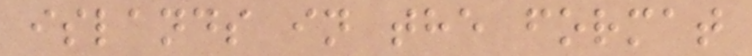islands in the format
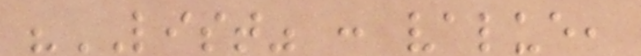"LIST" : value,
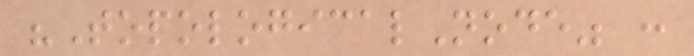"TopologicalNode" :
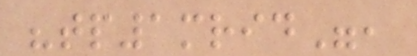"tp1mrid",
